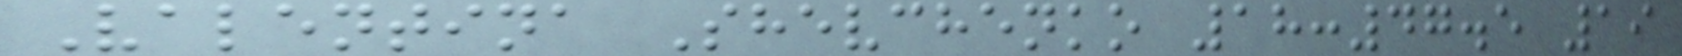Valentina Shevchenko 18:47.5 19
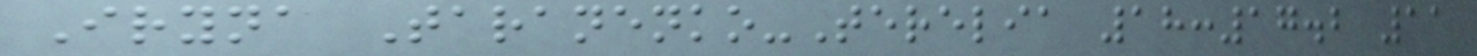Iryna Taranenko-Terelia 18:17.2 11
